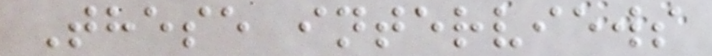These interviews
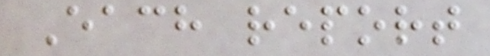Each report
